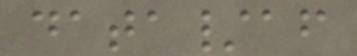data/af
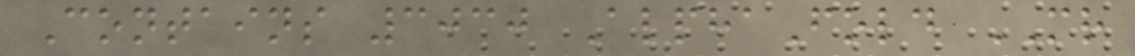Contains 3030 AlphaFold MR
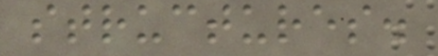structures.
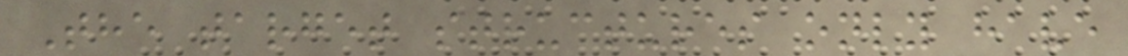The target structures only have
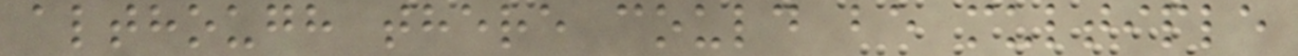although there could be multiple
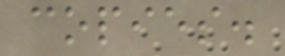copies.
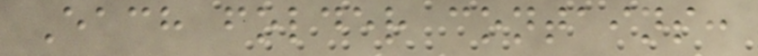Each folder contains:
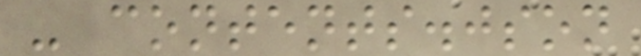- contents.json
